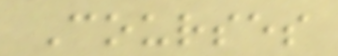Courses
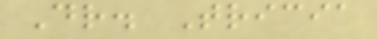Dr. Tricia
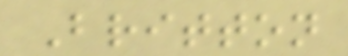Britton
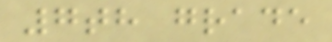7th grade
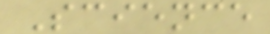Science
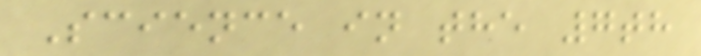Science in the 7th
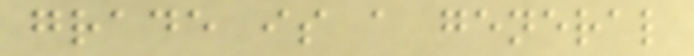grade is a general
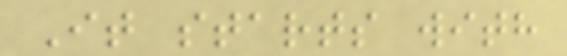It starts with
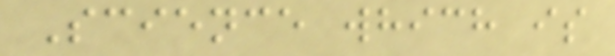Science which is
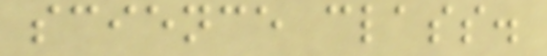science class.
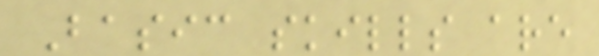Basic skills are
